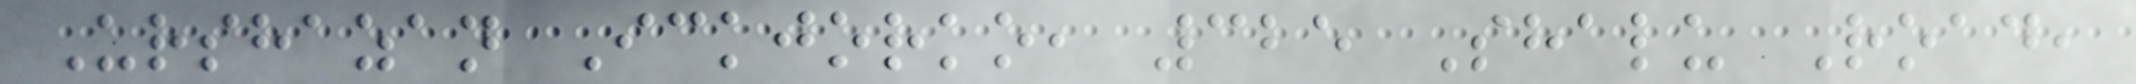Urshazan Ickjorko, 325 Shalu Road,
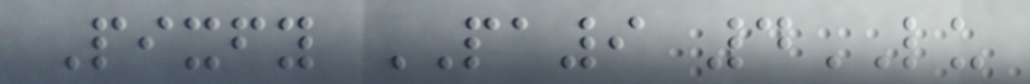Pixfy PA9 4LU
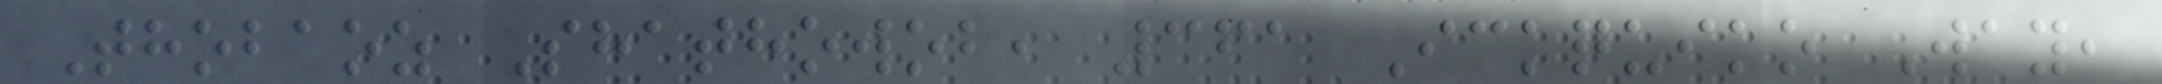Thobaoz Shathowob, 361 Ickquiko Way,
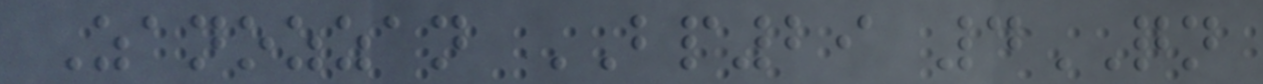Zanozzan BP29 4QN
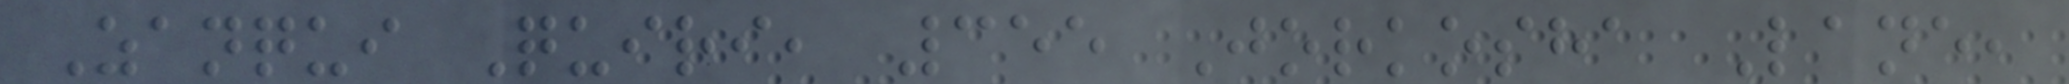Zanqui Quiri, 355 Jorkosha Lane,
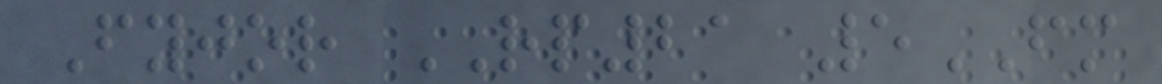Fyjor RP21 5FM
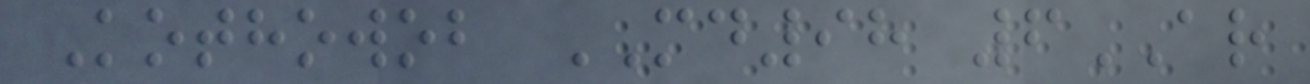Kothowob MD98 6AR
